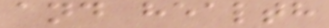and health
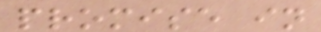promise in
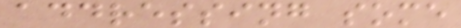addressing some
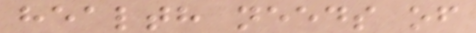health needs of
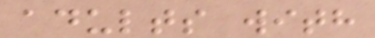adults with
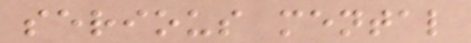serious mental
